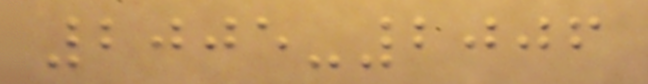2005-2006
